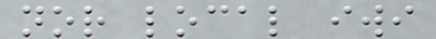nor local iwi
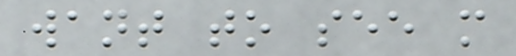want to see more
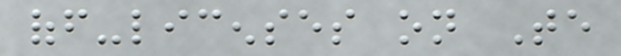off-licenses on Te
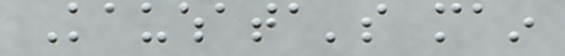Kauwhata's main
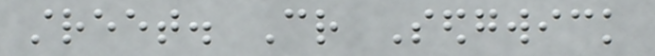street. Cr Sedgwick
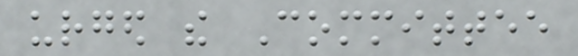urged the Committee
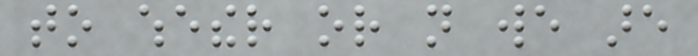to whether or not we are
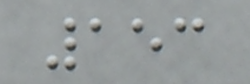153
